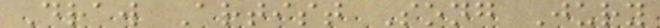Draw Artist Song Jury
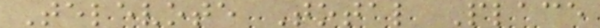Televote Total Place
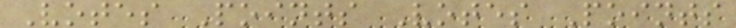Votes Points Votes Points
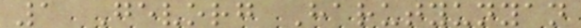1 Gevorg Harutyunyan
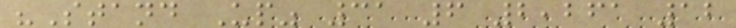"Stand Up" 31 6 2,261 12
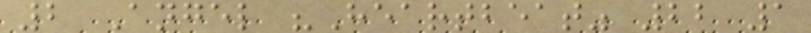2 Angel "Heartbeat" 22 1
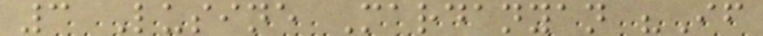3 Lusine Mardanyan "If
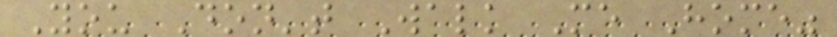You Don't Walk Me Home"
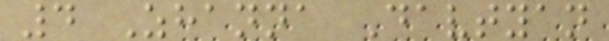4 Zhanna Davtyan
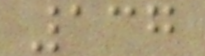137
